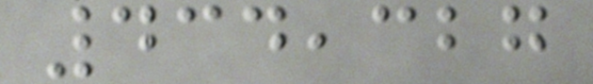434,327
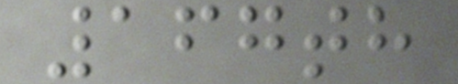167th
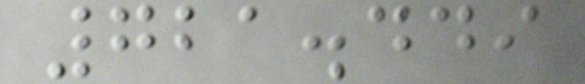721.449
